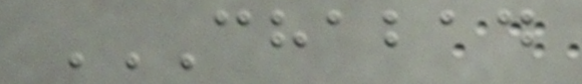CHABAD
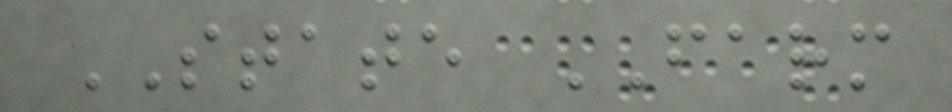STATE FARM
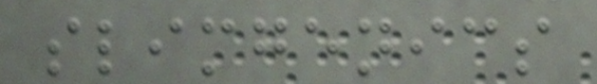slimgenics
